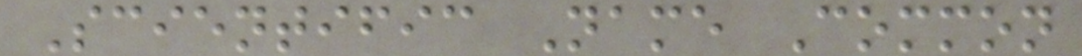Scientific Name Common
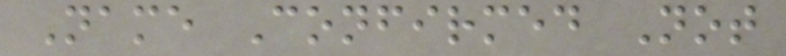Name Confirmed Not
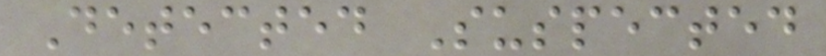Detected Suspected
